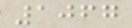1067
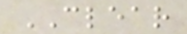CLEAR
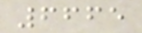6665
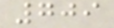709
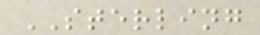STERLING
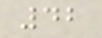42
